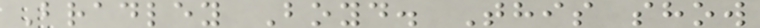Bradley Boyd. This show
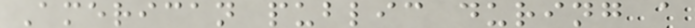American public during a
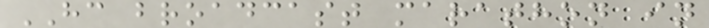HC broadcast marathon in
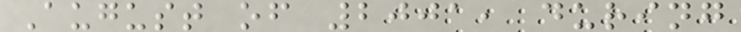August of 2001, during
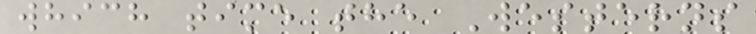which time the Westerns
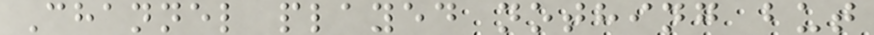Channel played nothing but
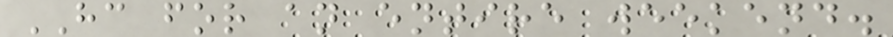HC for an entire weekend.
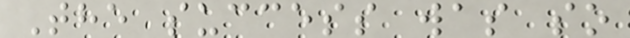The success was so
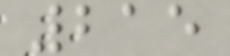215
